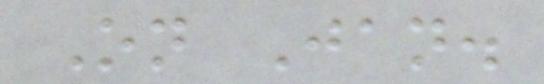On Jan.
